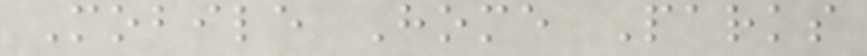Mobile Home Parks
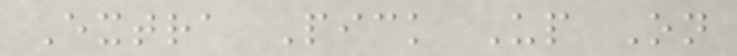Extra Pick Up On
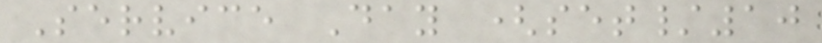Service Day (set/10
